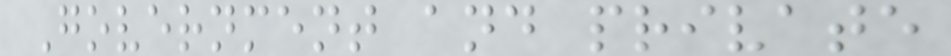Government and private
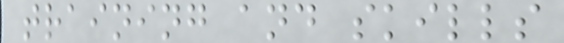training and skills
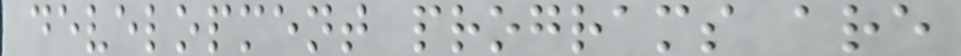development programs are
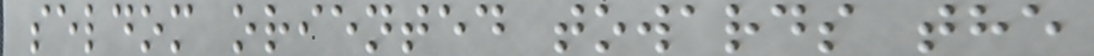seldom oriented towards the
